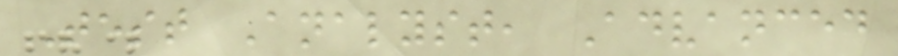Test Analyst, Advanced
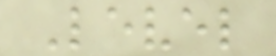Level
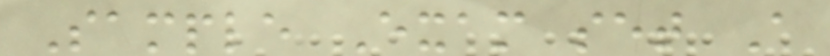Sample Exam set A
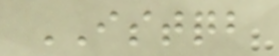ISTQB
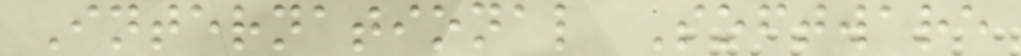International Software
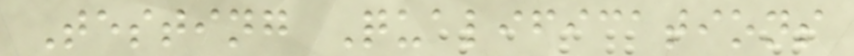Testing Qualifications
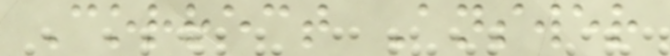Correct Answer
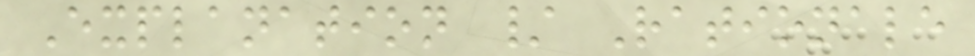Explanation / Rationale
